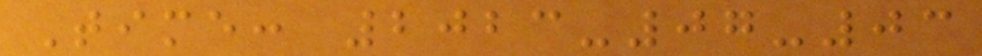Time: 2023-07-03
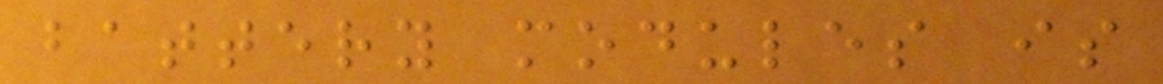battery modules is
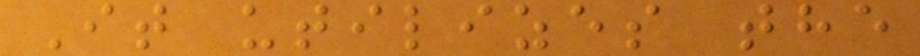It utilizes the
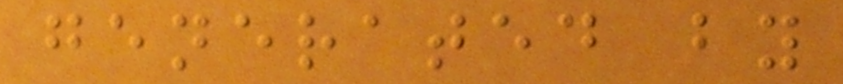generated by
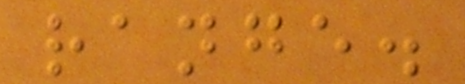range.
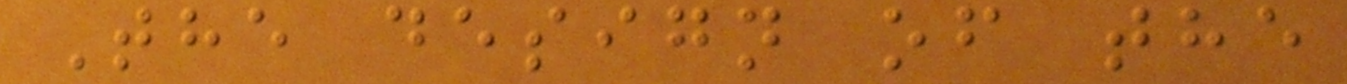The design of the
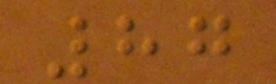87
